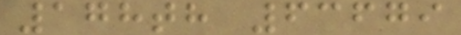178th 63679
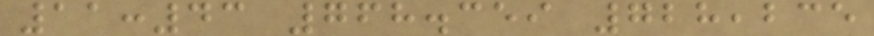11:43 768.359 728,235
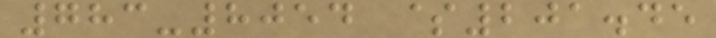783-8054 $201.45
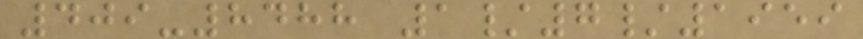409-8488 1/7/1959
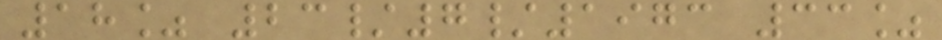18% 23/7/1973 33%
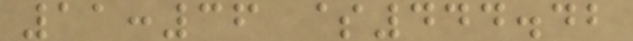11:36 $444.42
